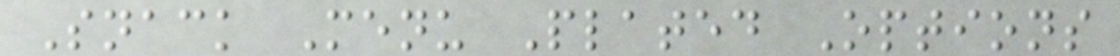Snack Menu Plated Options
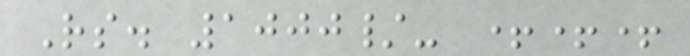Rs. 1000/- +++
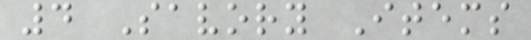4 Savory Items
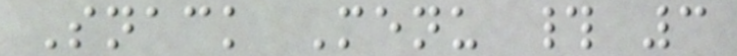Snack Menu # 3
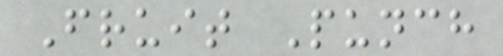Fruit Punch
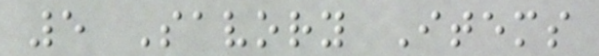5 Savory Items
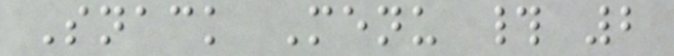Snack Menu # 2
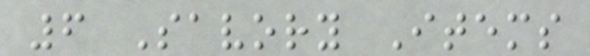6 Savory Items
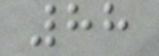88
